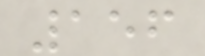156
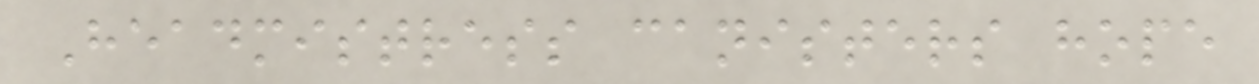Headmistress canisters hope
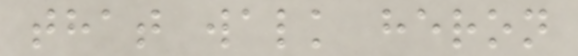that walk heron
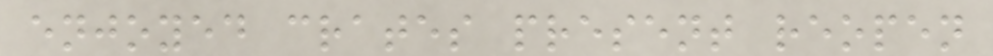enjoyed crates present reopen
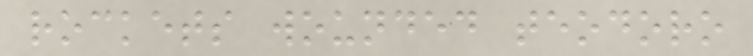rockets wounded teodoro
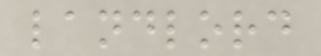landlord
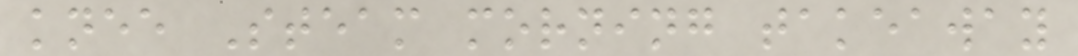knee Steam morning takeaway
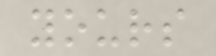yours
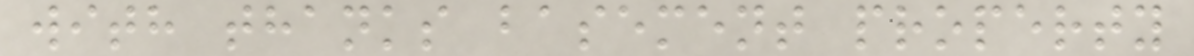with thanks basement property
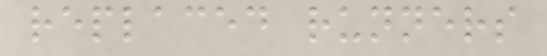replaced runners
